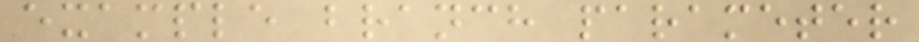example branch parameter
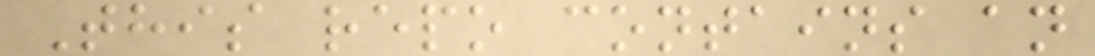This repo contains an
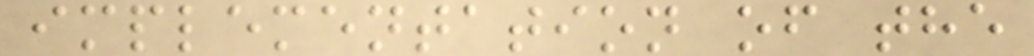implementation of the
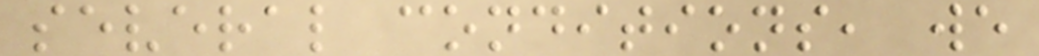several conditions, we
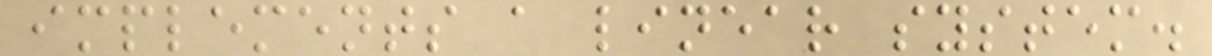implements a linear system.
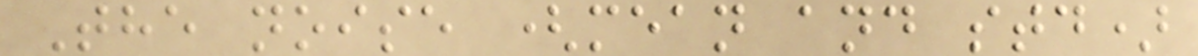The noise (mean and std)
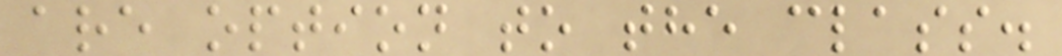are option to the class.
